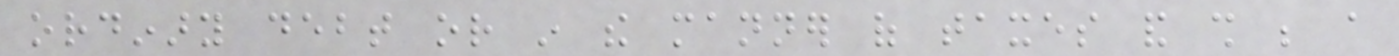ordinary debt or in the manner of taxes and shall be a
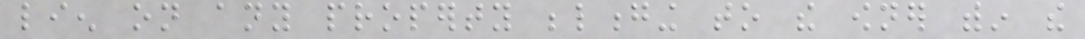lien on any property belonging to the owner within the
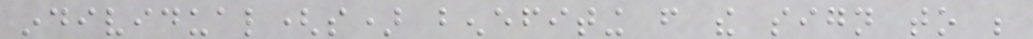individual(s) benefiting from the sign to be
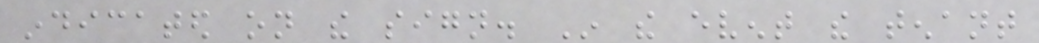indicated on the sign. In the event the tenant
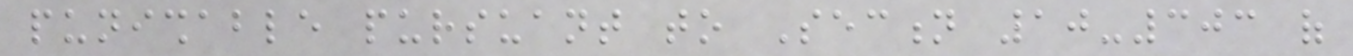punishable pursuant to Section 10-303 of
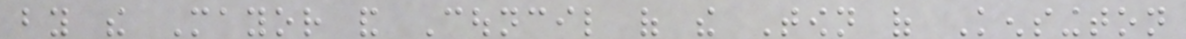by the Mayor and Council of the Town of Kensington
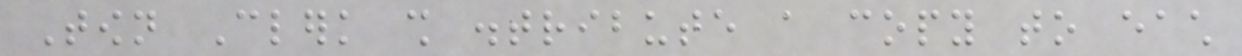Town Clerk shall distribute a copy to each
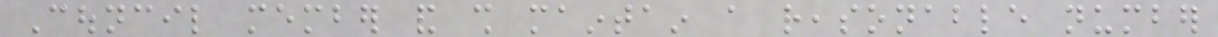Council member and shall maintain a reasonable number
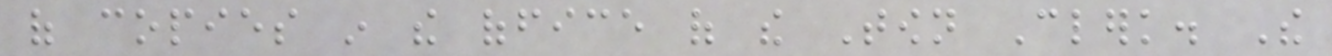of copies in the office of the Town Clerk. The
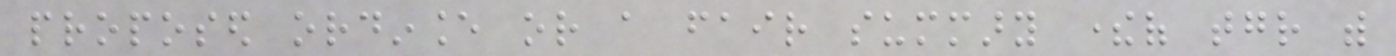proposed ordinance or a fair summary thereof together with
